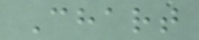Chart
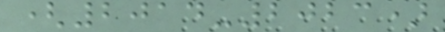(2014-2023)
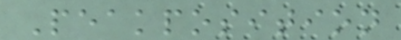Peakposition
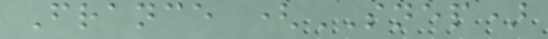France (SNEP)
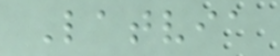Latvia
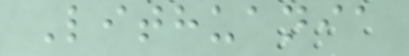Lithuania
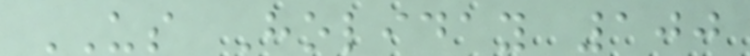US Holiday 100
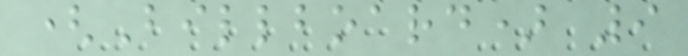(Billboard) 9
